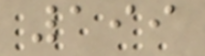199
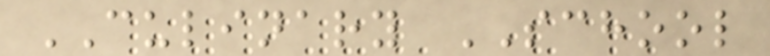CULINARY SCHOOL
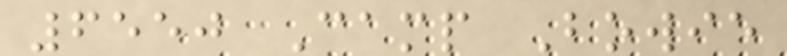6550 Camp Bowie
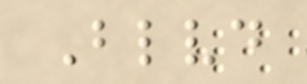Blvd
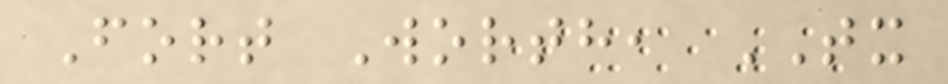Fort Worth, TX
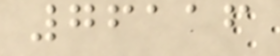76116
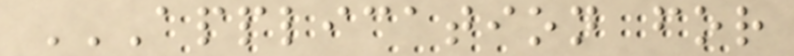APPLICATION FOR
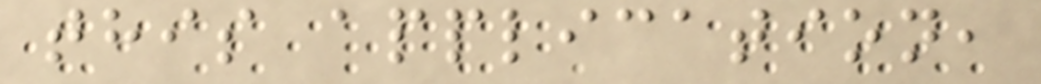this application,
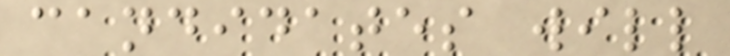candidates will
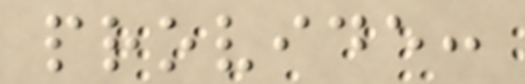provide:
